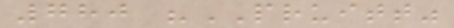780 "PRUITT"
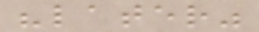"later"
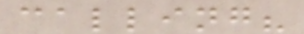calling?
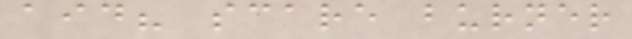aid? scare burner
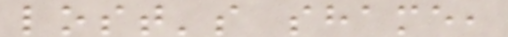lost's shame,
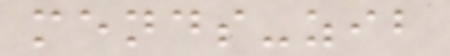mends-zib
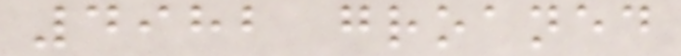4982 groaned
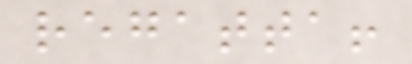regatta!
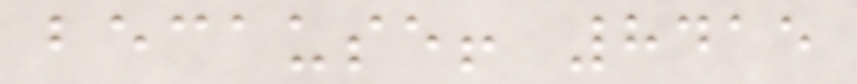because! 8415
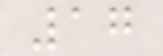17
